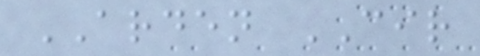ARDEN CIR
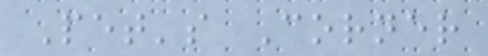Pet's Corner
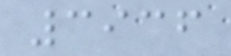3936
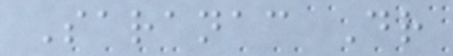Saranac Dr
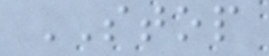STOP
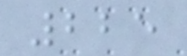225
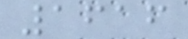1616
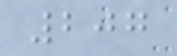207
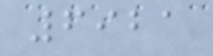6921
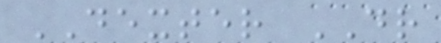DEXTER DR
